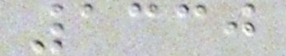1330
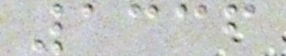1336
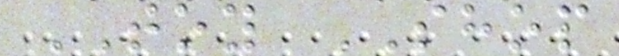TOY SHOP
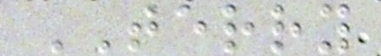TERRY
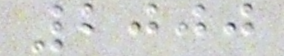2000
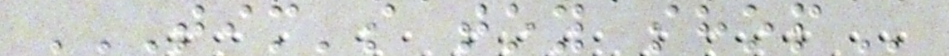TIM'S TOY SHOP
